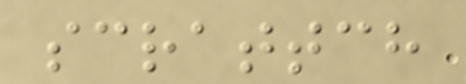scrattch
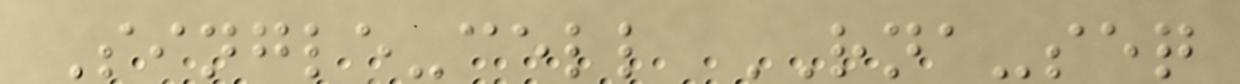Single-cell RNA-seq
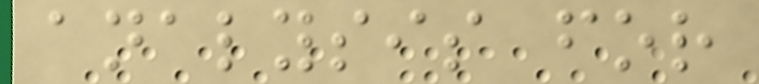analysis for
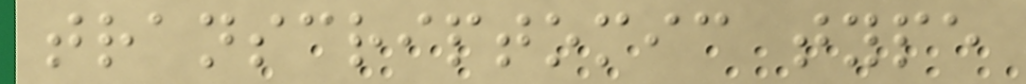transcriptomic type
